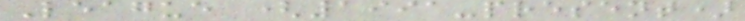League (1991-present)
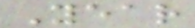Year
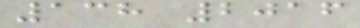138 2016
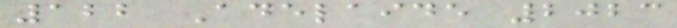122 Adelaide 2023
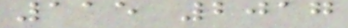115 2017
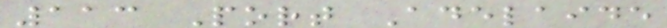113 Port Adelaide
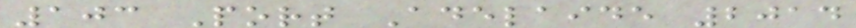103 Port Adelaide 2014
